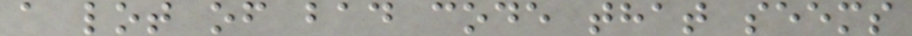a lot of bad code that seems
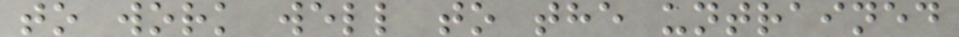to work well to the untrained
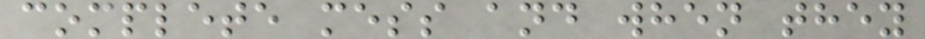complete mess and when they
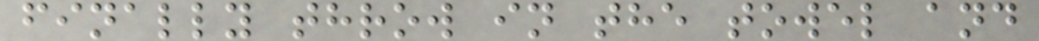finally throw in the towel and
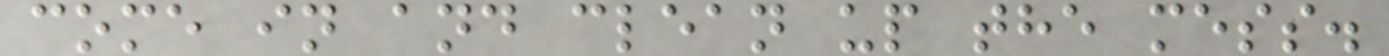come in and clean up the mess.
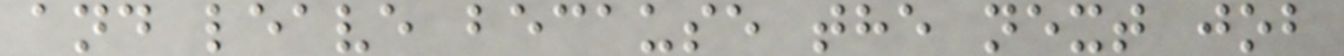and leave because the next job
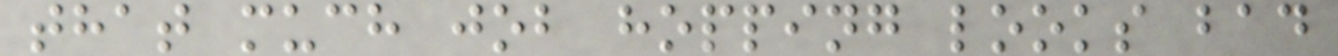that much job hopping looks bad
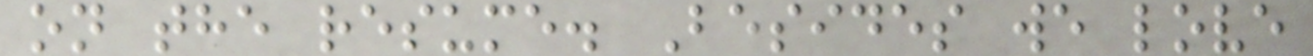on the resume. Besides we love
